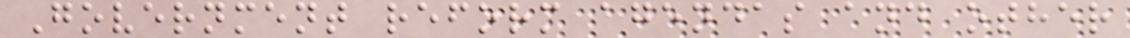Government reform agendas and other
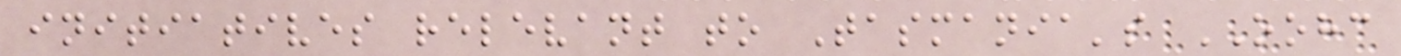initiatives relevant to Tasmania's OOHC
